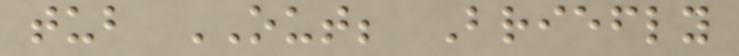tub OUT; Briefly
